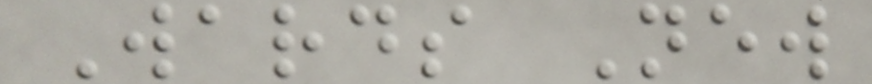Wards New
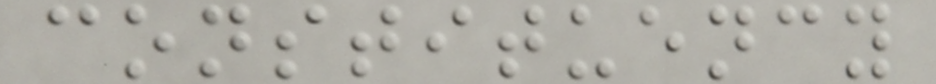constituency
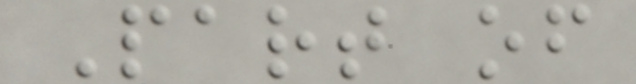Part of
